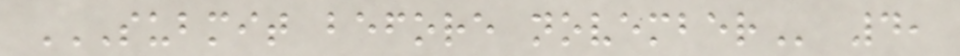SUBMIT BEFORE NOVEMBER 4,
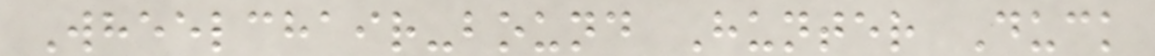Wheelchair-bound Hunter Duck
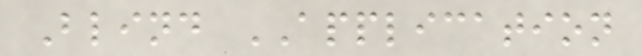Blind APPLICATION
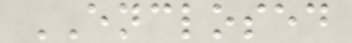ENCLOSED
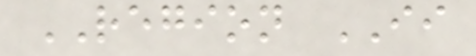REGION II
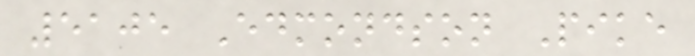5105 Edmondson Pike
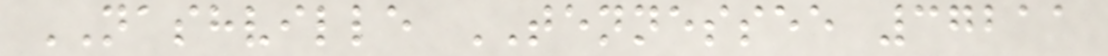NASHVILLE TENNESSEE 37211
